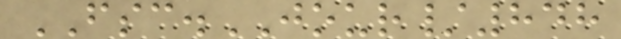FSC.JOUR/848
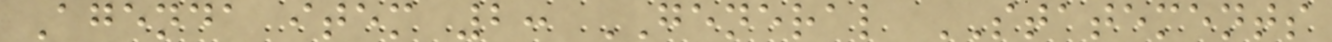Agenda item 2: GENERAL STATEMENTS
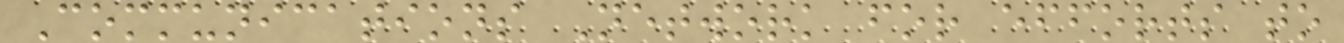Communications Network for efforts to
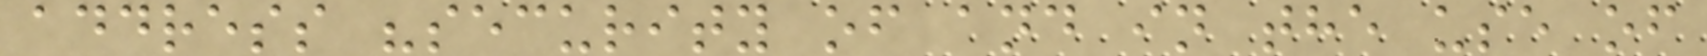address "security of and in the use of
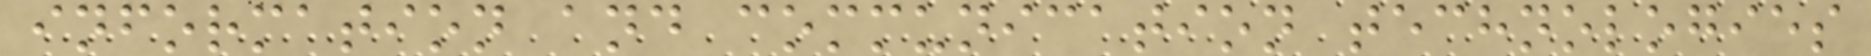information and communication technologies
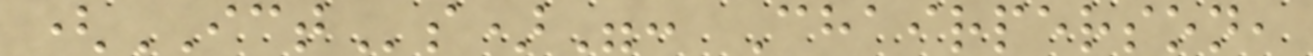(ICTs)": Chairperson,
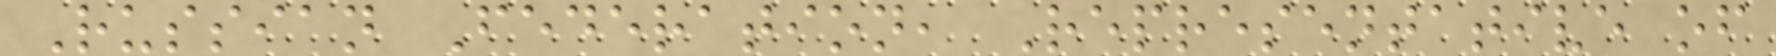Russian Federation, Representative of
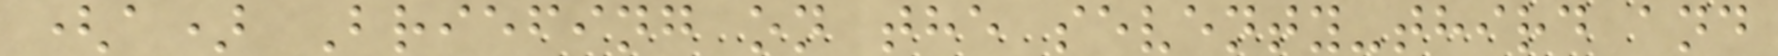(a) Briefing on the seventy-third and
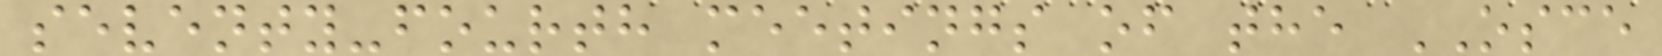seventy-fourth meetings of the OSCE
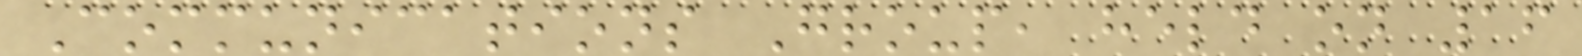Communications Group, held on 16
